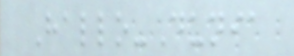Hallo-Dunia
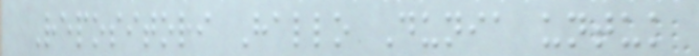Repositori Hallo Dunia untuk
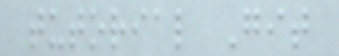tutorial Git
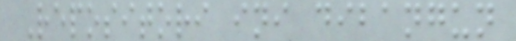Repositori ini dibangun
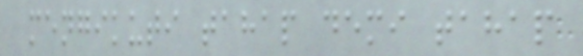mengikuti tahap demi tahap
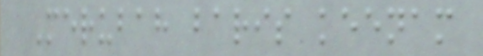Merubah baris keenam
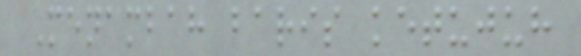Menambah baris ketujuh
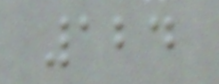124
